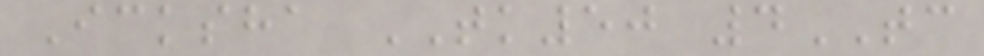Icksha TK50 4TC
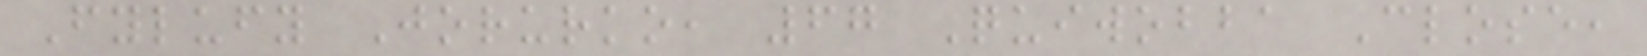Fylufy Jorurko, 67 Quiwobba Close,
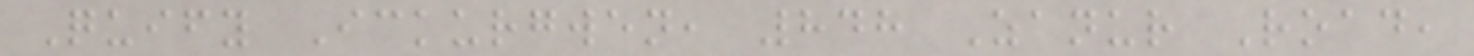Quify Ickurgwen, 848 Zanur Road,
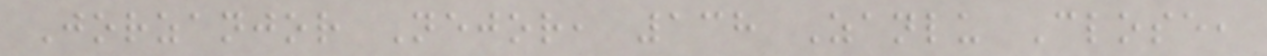Jorzanjor Nejor, 138 Zanlu Close,
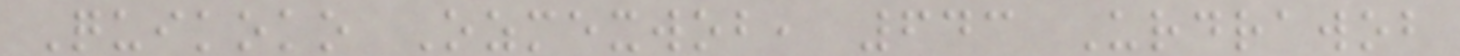Quikoko Ozmexwob, 643 Urdrawob
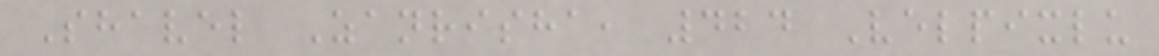Shavel Zanrisha, 424 Velpixlu
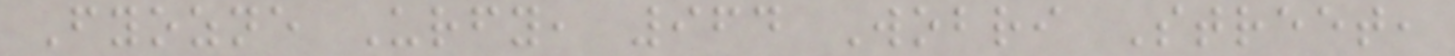Fyozne Urfy, 964 Wobri Street,
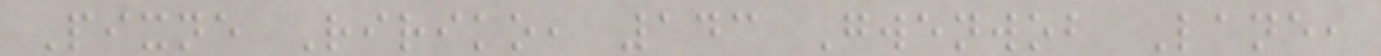Pixne Ririko, 143 Gwenwob Lane,
